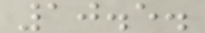10.5.
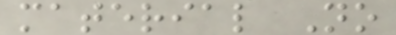material No
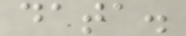data.
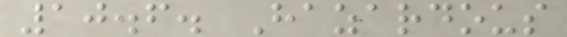10.6. Hazardous
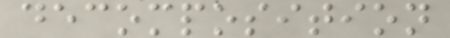decomposition
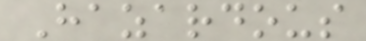Hazardous
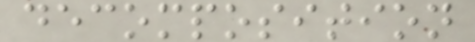decomposition
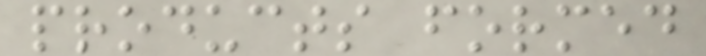products formed
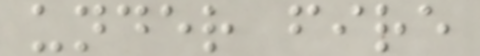under fire
